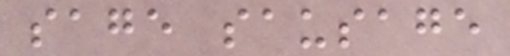sage sausage
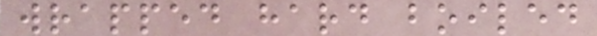wrapped hard boiled
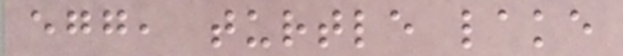egg, turtle lake
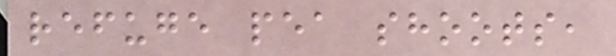refuge pea shoots,
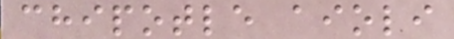chipotle aioli
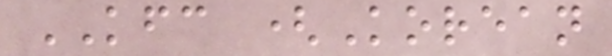KFC (Korean
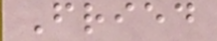Fried
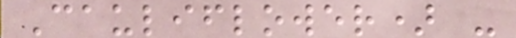Cauliflower) -
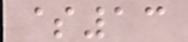$13
